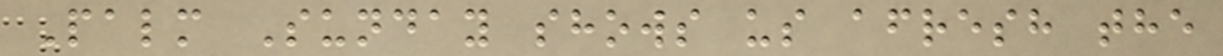Palm Sunday shows us afresh the
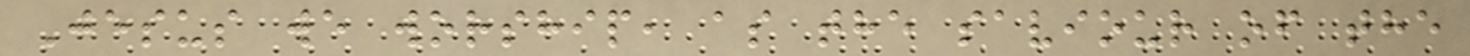Jesus we worship, as the saviour of the
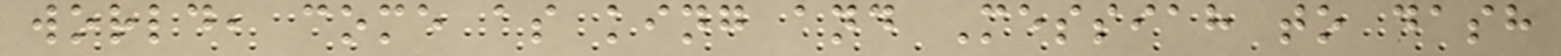world, come as king and Messiah to dash
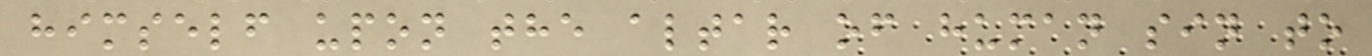himself upon the altar of human sin to
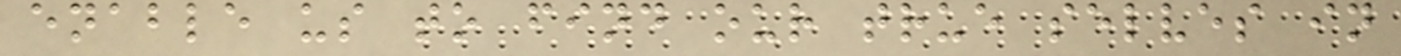enable us to find our true selves in
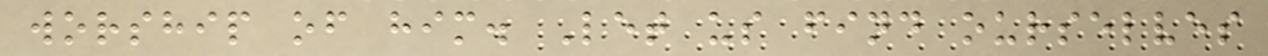worship of him. Let us find ourselves
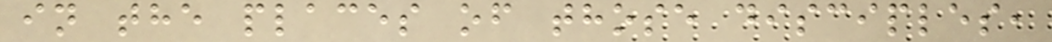in the places of those disciples,
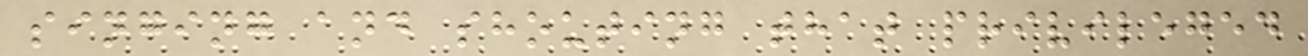singing and shouting that privileged
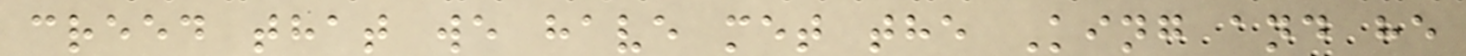creed that we have met the King and he
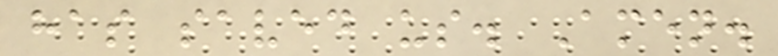has saved us. Amen.
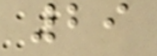29
